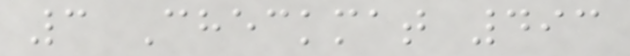3 Checkmat 493
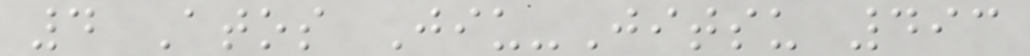4 Atos Jiu-Jitsu 493
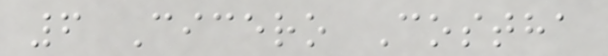6 Cicero Costha
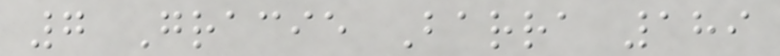7 Gracie Barra 189
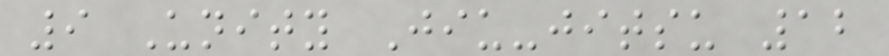9 Unity Jiu-jitsu 12
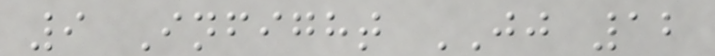9 Infight JJ 12
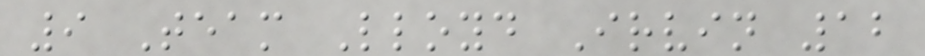9 Team Lloyd Irvin 12
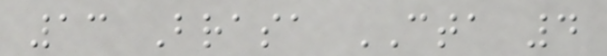13 Brasa CTA 4
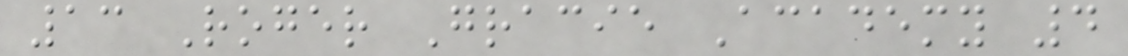13 Roger Gracie Academy 4
